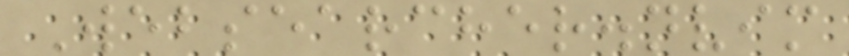Websearcher.nvim
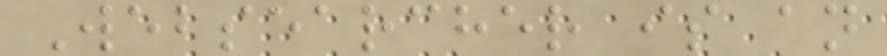Websearcher is an
